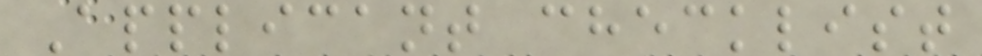Applicant checklist
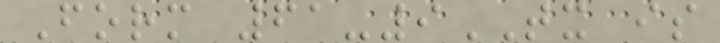Form 61-9TX is
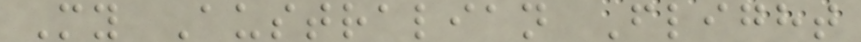My Australian Flight
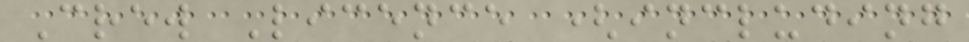Crew Licence (including
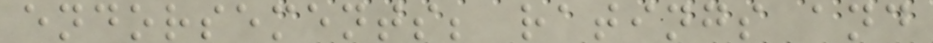endorsements; ratings and
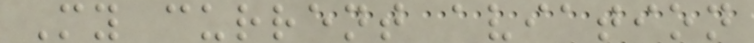My current aviation
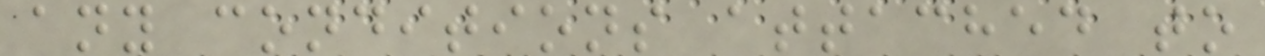any conditions attached to
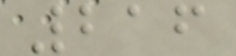216
